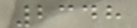2348
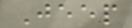Jeep
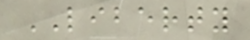LIBERTY
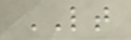LT
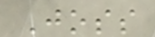Joss
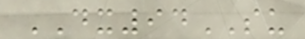DX94SU
